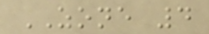ZONE 4
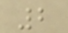2
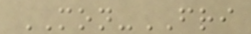MON-FRI
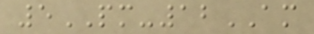5PM-12AM
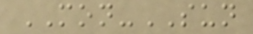MON-SUN
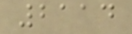2114
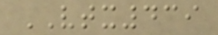VTX439
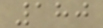180
